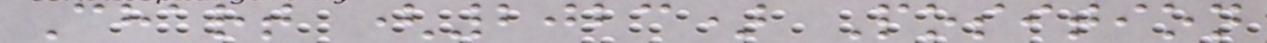Chart (2023) Position
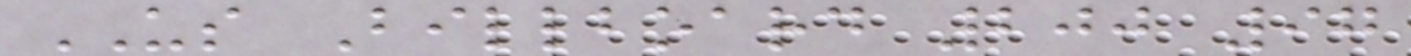US Billboard 200 97
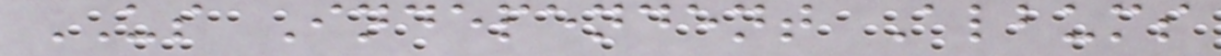US Independent Albums
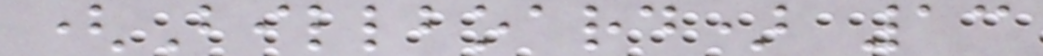(Billboard) 13
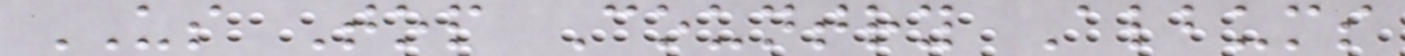US Top Country Albums
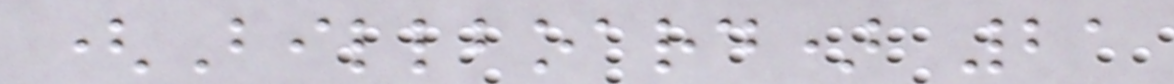(Billboard) 21
